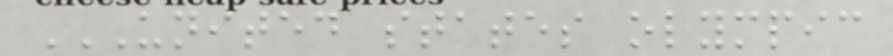UNITED STATES OLYMPIC
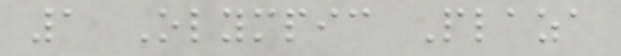1 Olympic Plaza
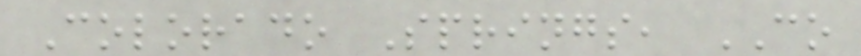Colorado Springs, CO
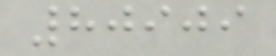80909
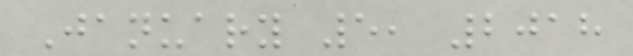January 5, 2018
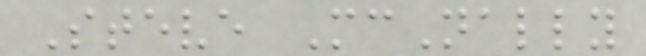Steve McNally
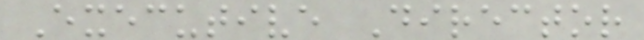Executive Director
